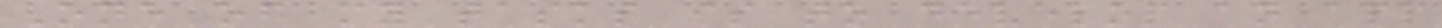One of my tasks is to develop an app
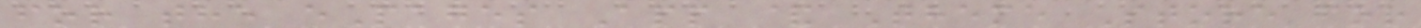for the ePages App & Theme Store for
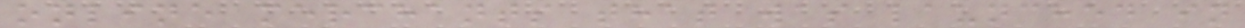online merchants that was launched in
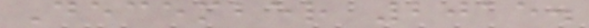December 2015.
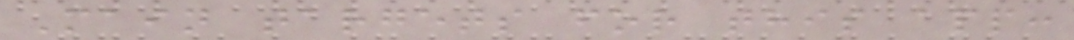Main targets for this app:
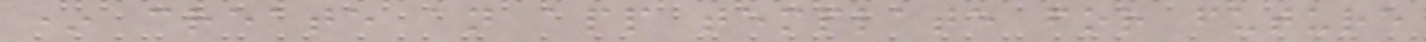* create an app template for future
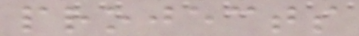projects
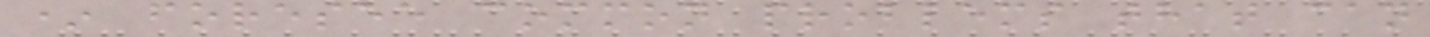* foresee common problems that can
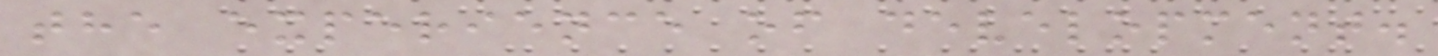the experience of development.
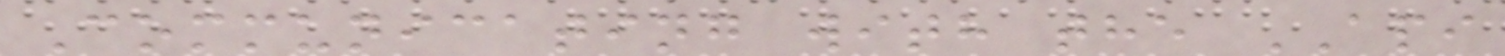Communicating with the API
